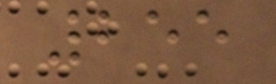255
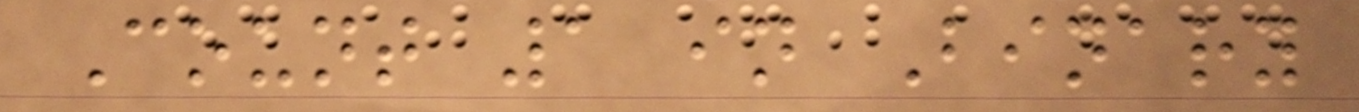Count 1 in Binary
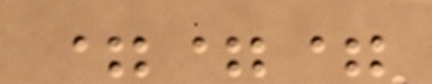===
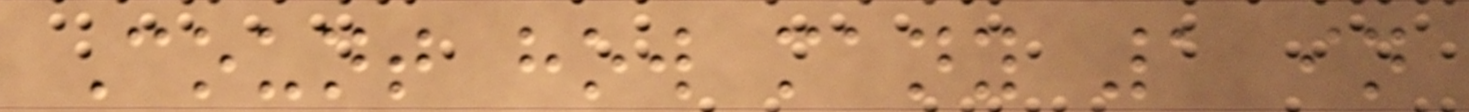Count how many 1 in
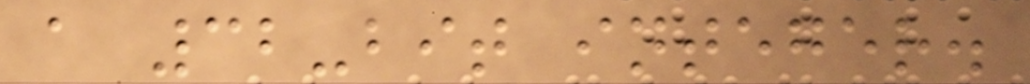a 32-bit integer.
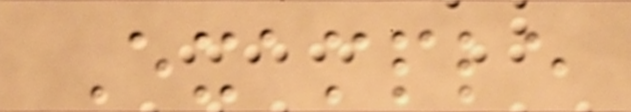Example
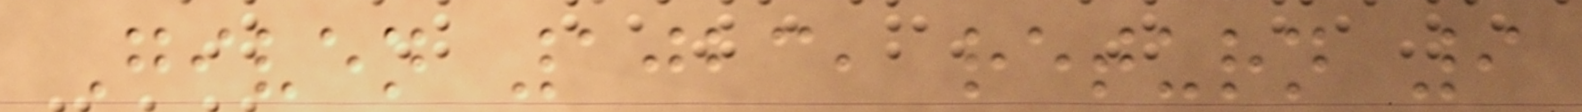Given 1023, return 9
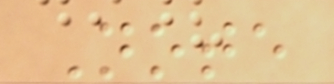Note
